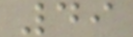49
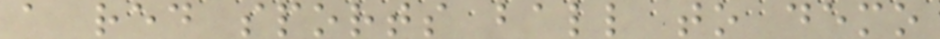a red sports ball to demo
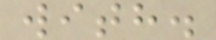with.
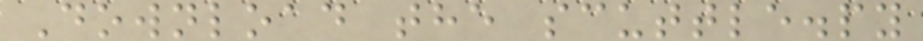Download the scuttle.py
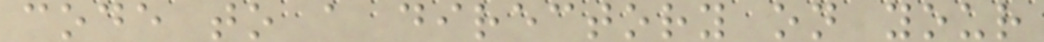code to a directory on your
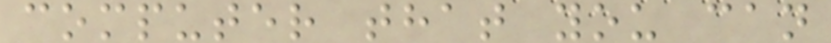computer that you can
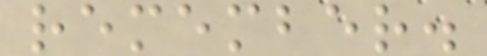remember.
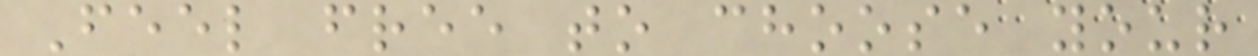Feel free to choose your
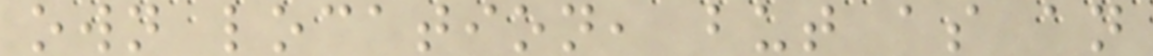own location, but as an
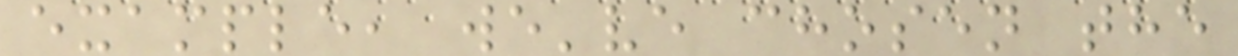example, we've chosen the
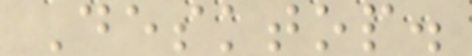Desktop.
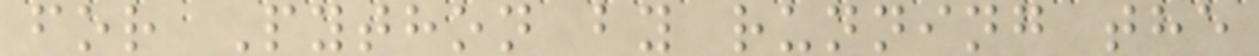for Python by running the
